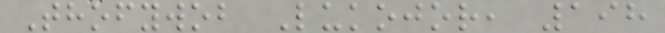Thofywob Lukojor, 198
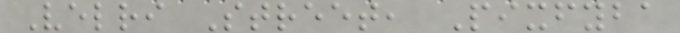Velri Street, Pixfyba
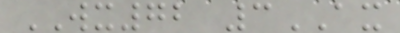WX72 3AX
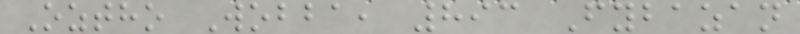Oztho Wobba, 893 Fybazan
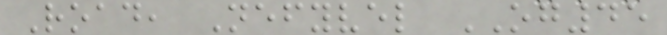Road, Nefyvel OG45
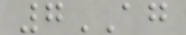7AG
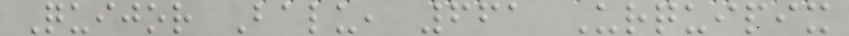Quijor Balu, 661 Urquipix
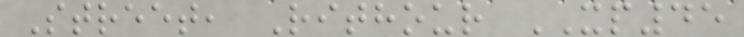Street, Rithour XP45
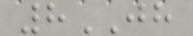8JH
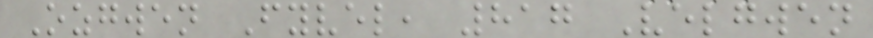Ozgwen Fyvel, 817 Velgwen
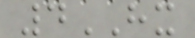4HX
